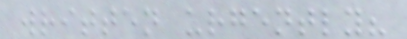written urgently?
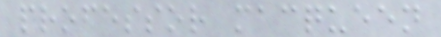professor macqueen
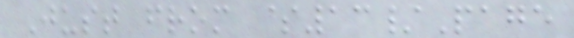Just from $13/Page
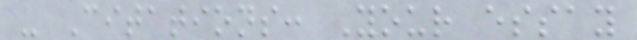- Citations: Your essay
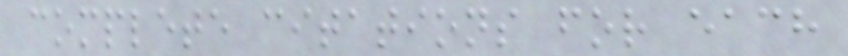complete citations for each
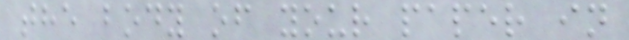the body of your paper in
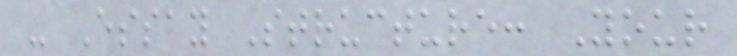- Essay Structure: Your
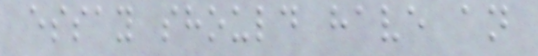essay should have an
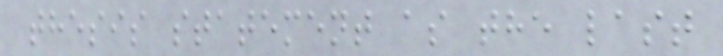thesis statement as the last
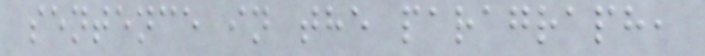sentence in the paragraph,
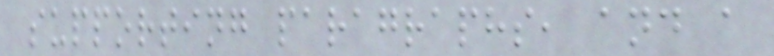supporting paragraphs, and a
